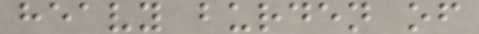heavy burden of
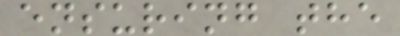ensuring the
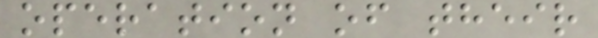operation of their
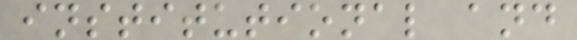institutional and
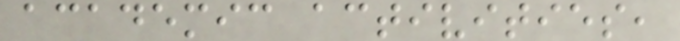academic activities,
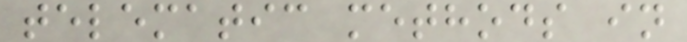telematic methods in
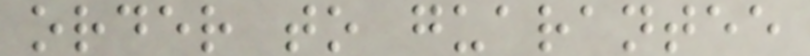order to guarantee
